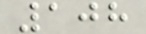108
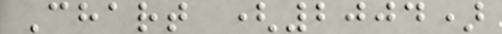Chart (2004)
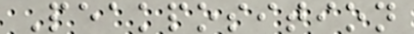Peakposition
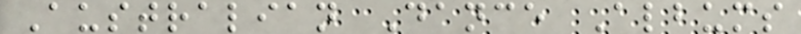Australian Dance Albums
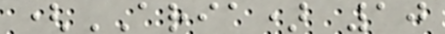(ARIA) 10
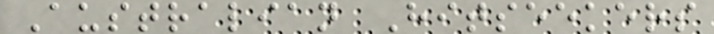Australian Hitseekers
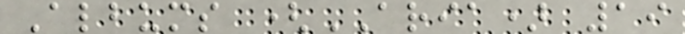Albums (ARIA) 19
